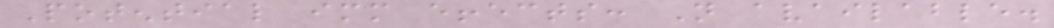Potential immediate effects: Not available.
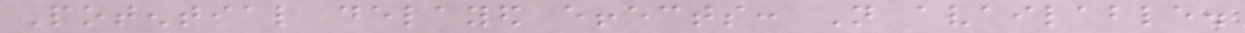Potential delayed effects: Not available.
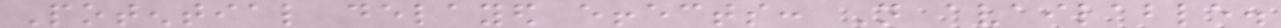Potential delayed effects: Not available.
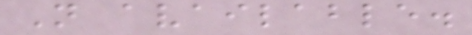Not available.
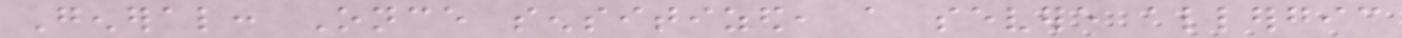General: Once sensitized, a severe allergic
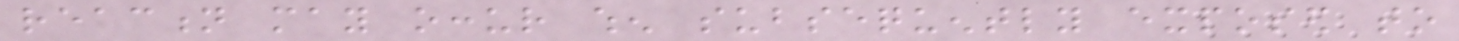reaction may occur when subsequently exposed to
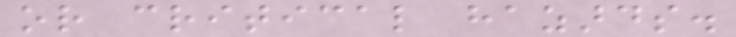or critical hazards.
